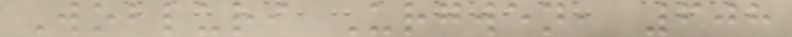Wobluri Urgwen, 608
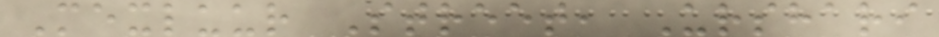Mexluur Street, Urshari
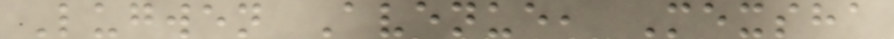Lugwen Avenue, Mexsha
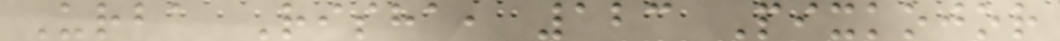Urba Risha, 123 Pixkojor
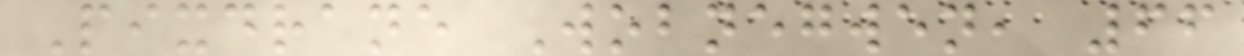Pixdrane Wobnegwen, 66
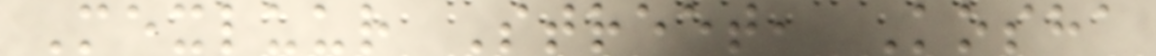Mexluur Street, Kosha
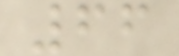66
